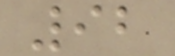92
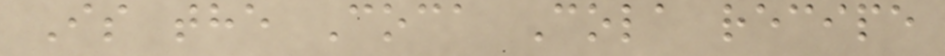Is the Coca Cola recipe
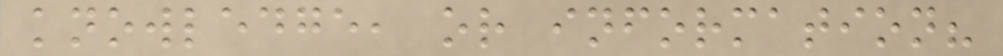knowledge, or information?
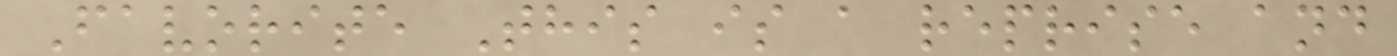Favorite This is a reprise and
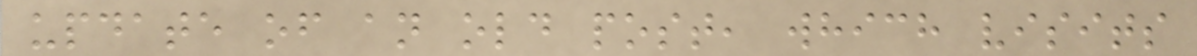update of an old post, which visits
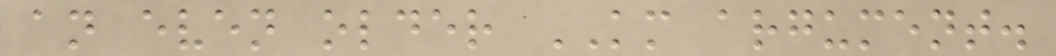an even older KM argument.
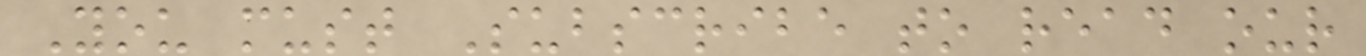You must Subscribe to read our
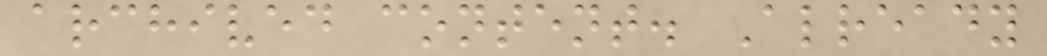archived content. Already
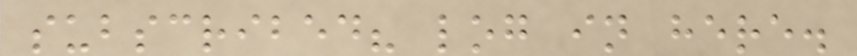subscribed? log in here.
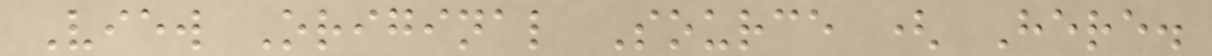View Original Source ( Here.
